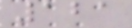121
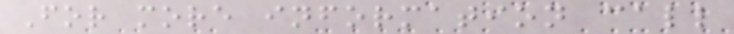For more information call
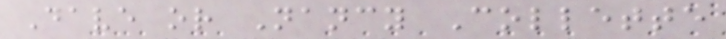Dave or Nancy Collette
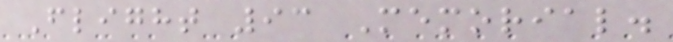Flight 93 Memorial.
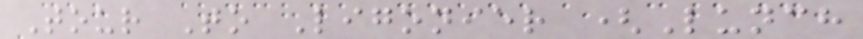Tour To Ligonier (Lunch
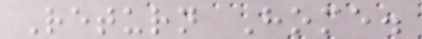Return Home.
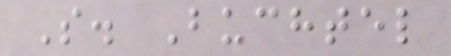S. Buchtel
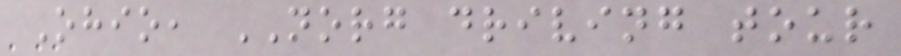Ohio, NORG driving tour
